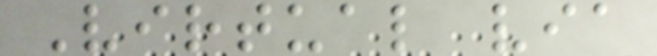Virtual via
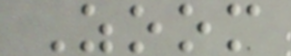Zoom
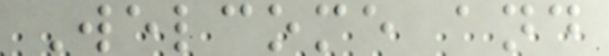Welcome and
